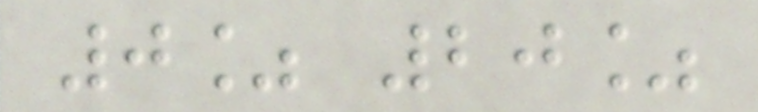0% 20%
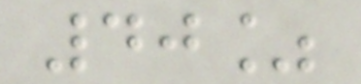40%
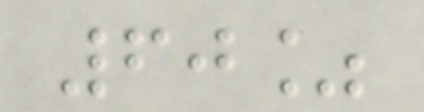60%
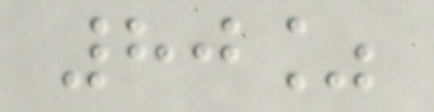80%
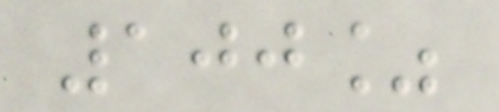100%
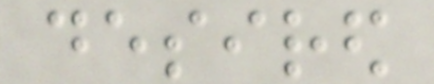desired
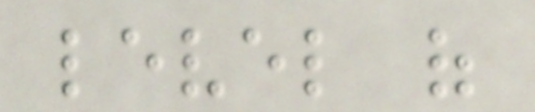level of
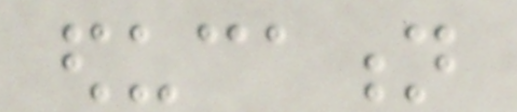education
